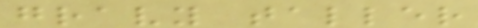gravy taller
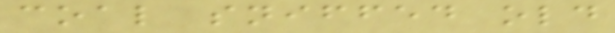coal sniffed old
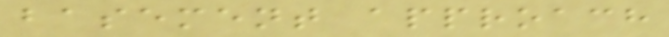basement approach
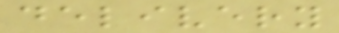delivery
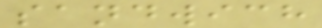sandwich
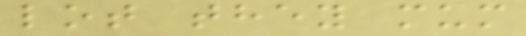lot they mum
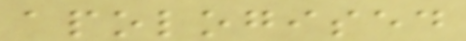apologised
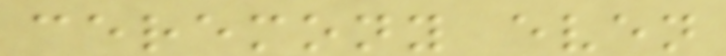ceremony even
